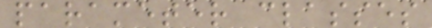parameter classes
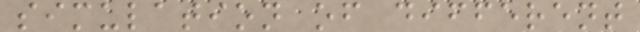simulation of different
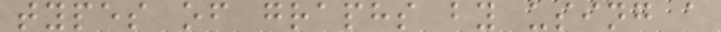types of graphs by using a
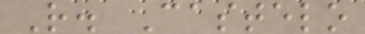R. Castelo
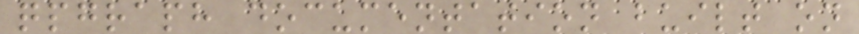qpgraph documentation built on
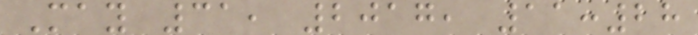May 31, 2017, 11:28
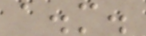a.m.
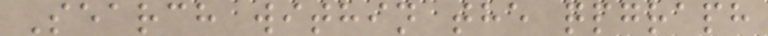Search within the qpgraph
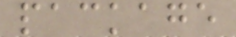package
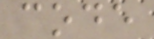code
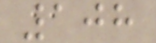108
